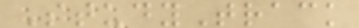StudyTrack
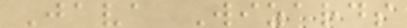Java Wizards
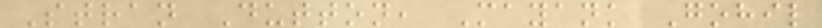Stran Dutton, Mayank Gohil
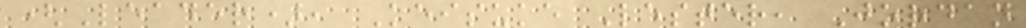(Leader), Keisuke Lester, Jordan
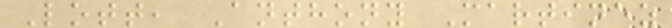Lott, Anthony Martinez
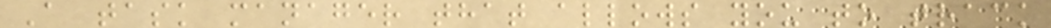A task manager that allows you to track
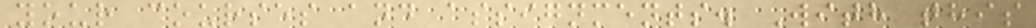your courses and assignments. With this
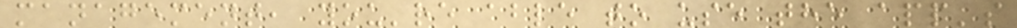management, you're able to use the app's
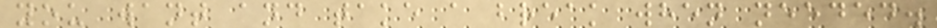you want and take a break when needed.
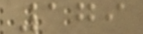179
